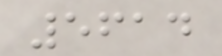5614
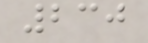230
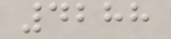4288
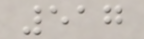517
